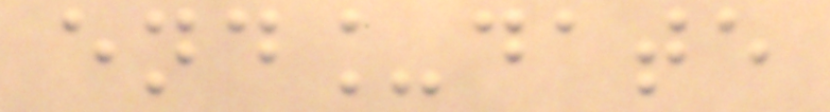end_date
